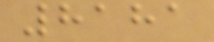8181
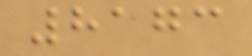8173
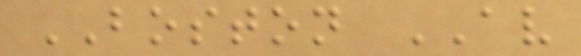BOSTON AV
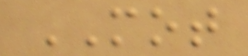MOT
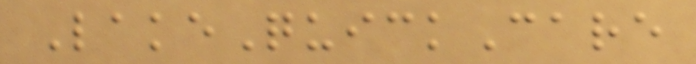LakeQuickCare
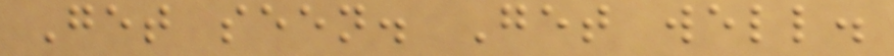Get seen. Get well.
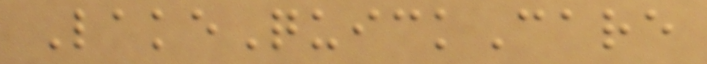LakeQuickCare
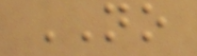NO
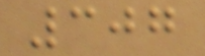307
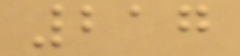217
